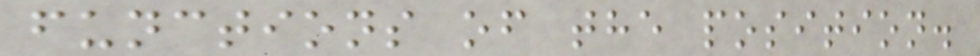functions of the position.
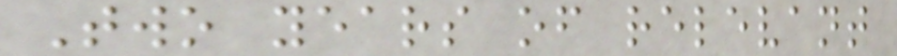Two years of relevant
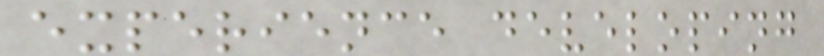experience developing
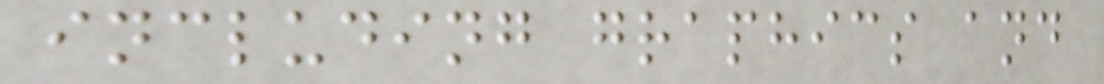including graphics and
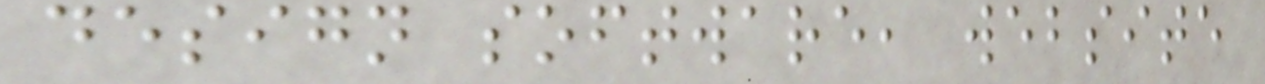design software, website
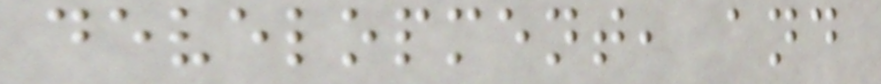development, and
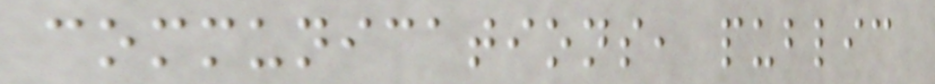communications, public
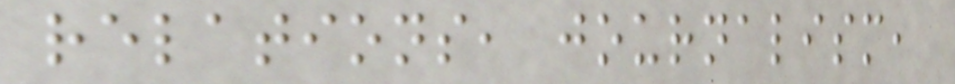relations, journalism,
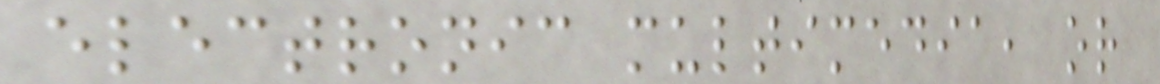electronic multimedia, or
